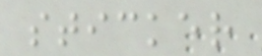sticker
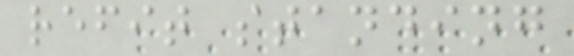refit standing
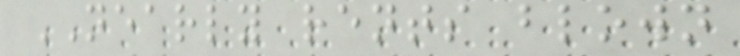NEARLY rents blown
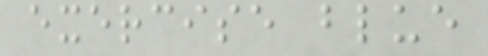exercise blue
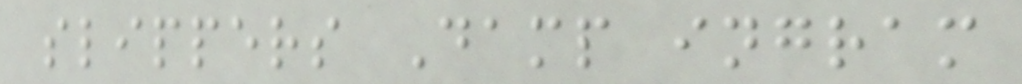slippers Damp ingram
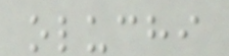oluchi
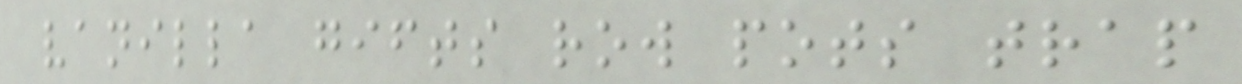vanilla gifts row pots trap
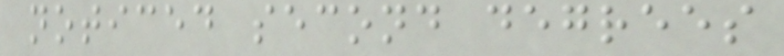noticed second degrees
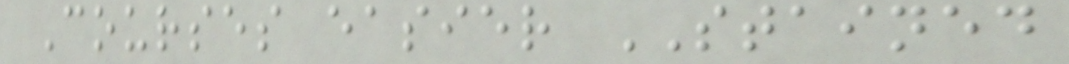Courses easier STAINED
